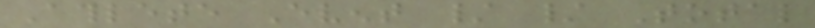Athlete Event / / Total
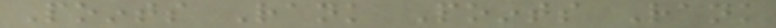Points Rank Points Rank
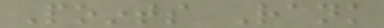Points Rank
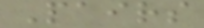Pairs
